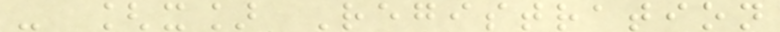- [x] Registration
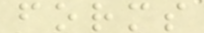forms
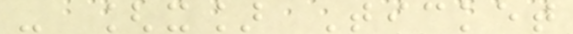- [x] Ticket
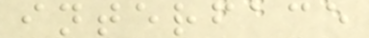interface
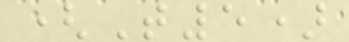(T5)
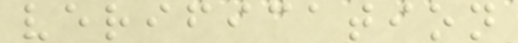verification
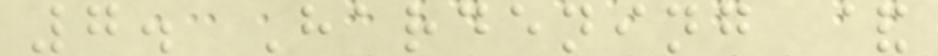7. Hardening &
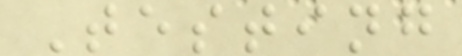Testing
